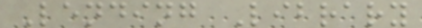Lending Library
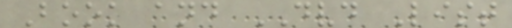Book and DVD List
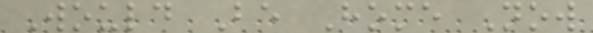Would Be Home Now
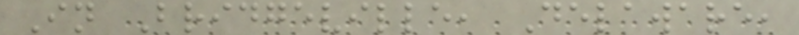In Bridgeville, Delaware,
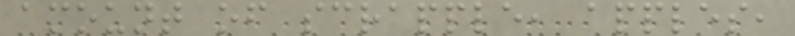amount of scrapple, apples,
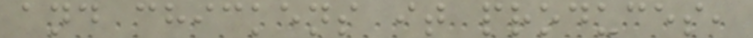and chickens it produces,
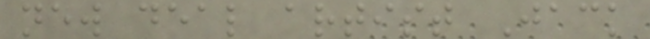new deal artist Jack
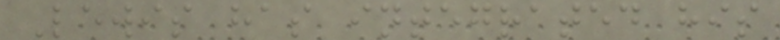Lewis has integrated his
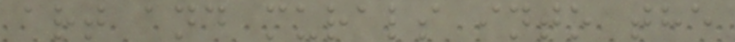art and murals into the
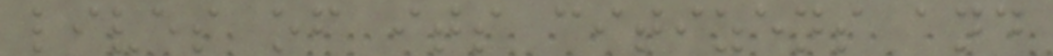lives of its citizens and
